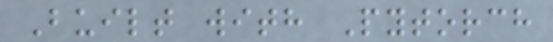Built with Pytorch
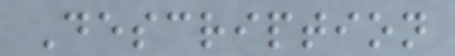Description
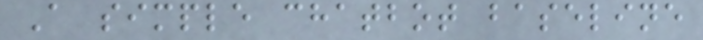A simple chatbot baseline
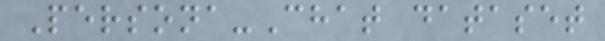Persona-Chat dataset
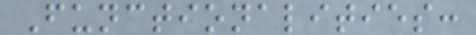Functionalities:
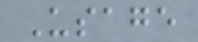Usage
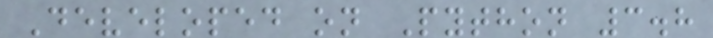Developed on Python 3.8
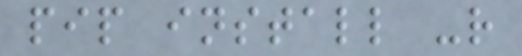pip install -r
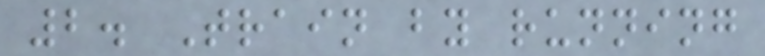2. Train by running
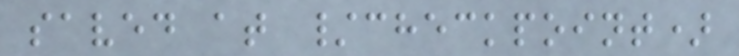saved at /checkpoint)
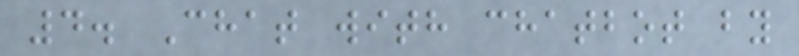4. Chat with chatbot by
